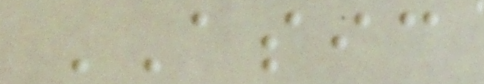ASIC
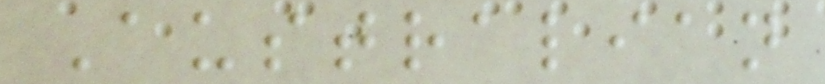Australian
